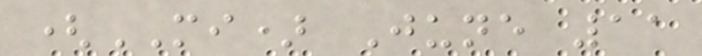(MI) June 11
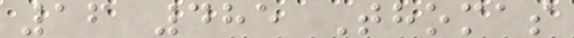16 485 Thomas
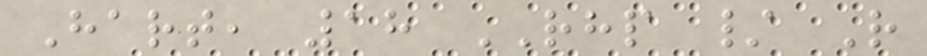Hart, 18 RHP / R
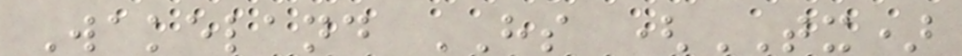Wakeland HS (TX)
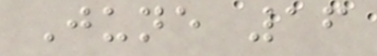June 16
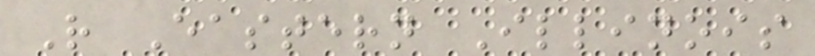R Eastern Illinois
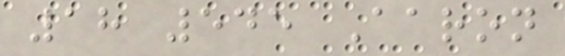18 545 Aaron
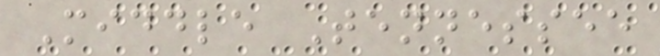Middle Tennessee
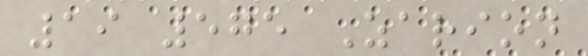19 575 Zarion
